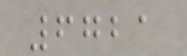6721
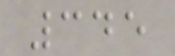345
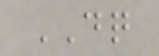DQ
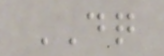DQ
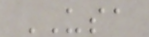USA
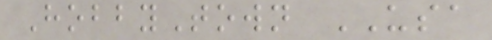HobbyTown USA
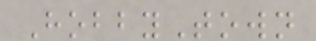HobbyTown
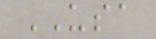USA
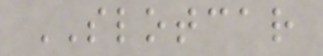SLOTCAR
